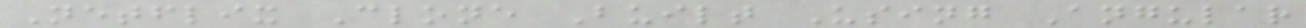Netflix Clone Built Using Angular
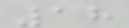18
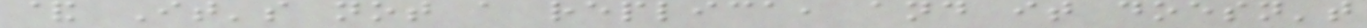& It's not a replica, and it doesn't
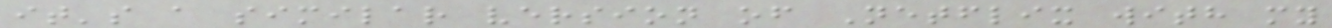it's a similar version of Netflix with my
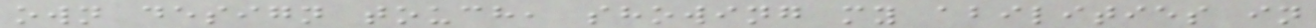own design touch, showing my abilities in
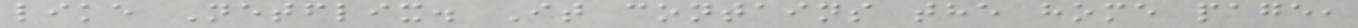like Netflix. It contains the home page,
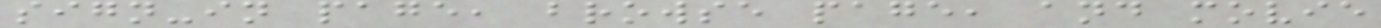sign-in page, browse page, and movie
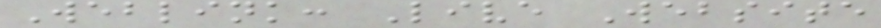Weblink: Live Website
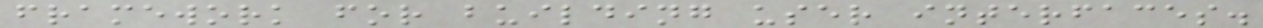framework for building user interfaces.
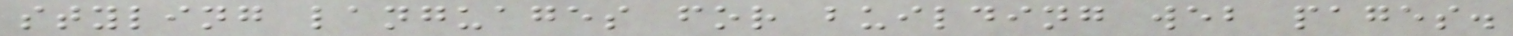styling languages for building web pages.
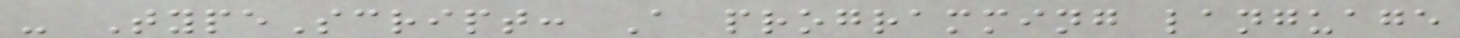- TypeScript: A programming language
